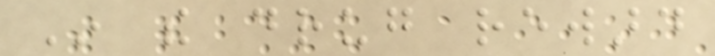In the drug reward
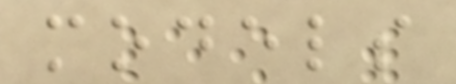models
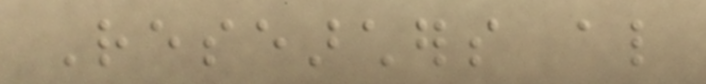Researchers also
